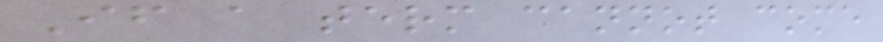If a term cannot come
